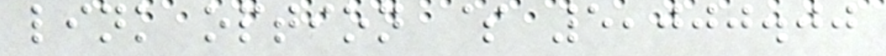link option $ 5,000.00
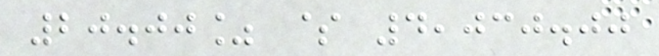20.00% $ 4,030.00
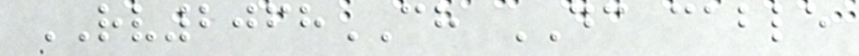RV2068CH DC cable
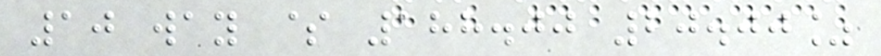10 way $ 188.00 20.00%
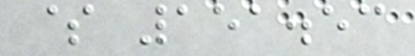$ 151.53
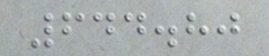644.80
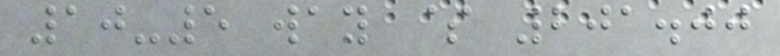10-5 way $ 201.00
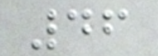46
